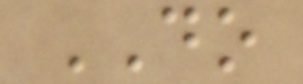DO
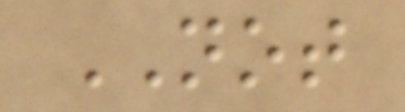NOT
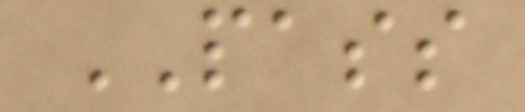PASS
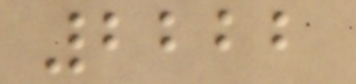2222
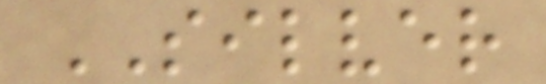SILVER
